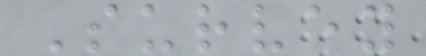Survey
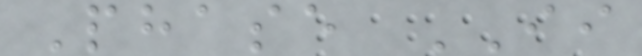Phase II
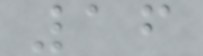16
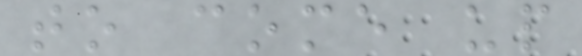to come up
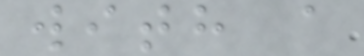with a
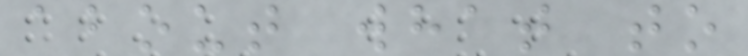about what to
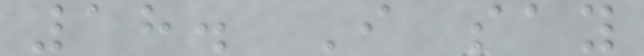18. I say
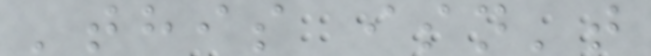'this isn't
